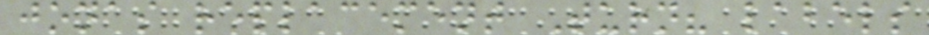jonas replacement Turn? labels
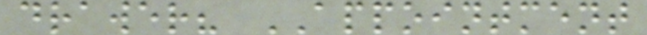drawer? APPOINTMENT
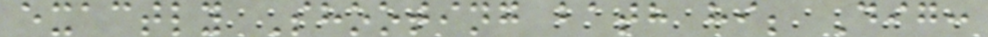exactly Shooting bath hi; Dig:
